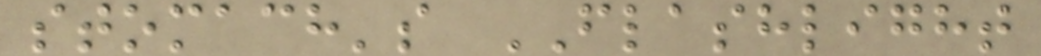stomach's FLASHLIGHT
